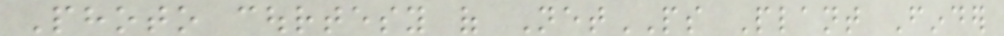Photo courtesy of NetPS Plant Finder
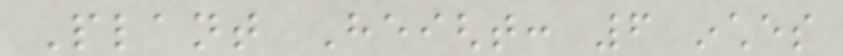Plant Height: 6 inches
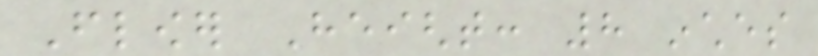Flower Height: 8 inches
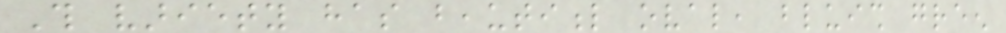This variety has beautiful oval, bluish green
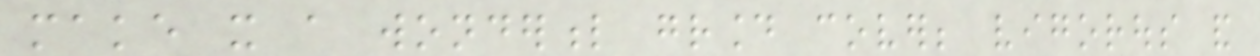make it a wonderful ground cover; vigorous and
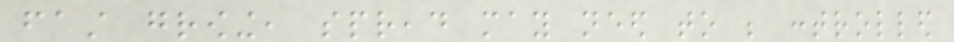fast growing, spread may need to be controlled
